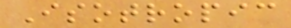Isotropic
